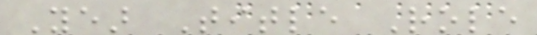Year Title Role
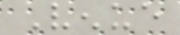Venue
